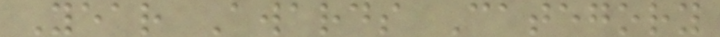Year Awards Category
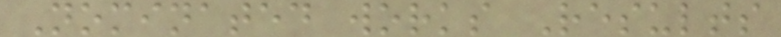Nominated works Results
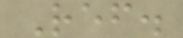Ref.
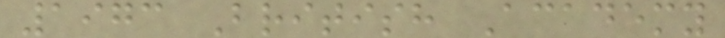1973 British Academy
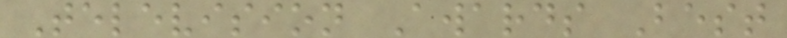Television Awards Best
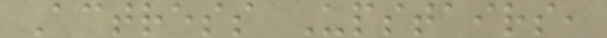Actress Upstairs,
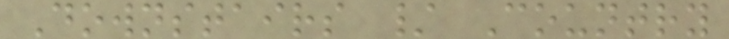Downstairs / Country
